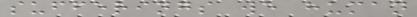sufferings we human
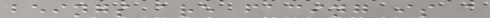beings are facing is a
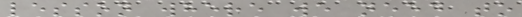lesson where we need to
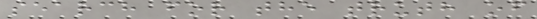search for the truth of
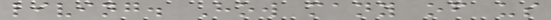living. How many of us
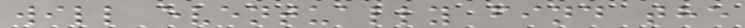will eventually find the
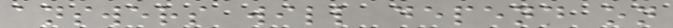answers will depend on
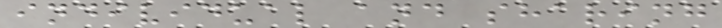individual and sharing
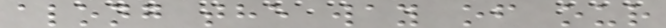along the way of our
